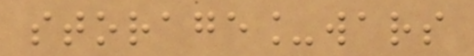storage_wars
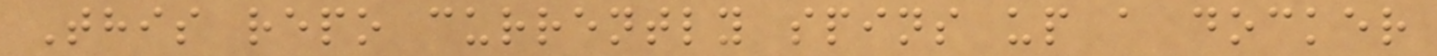This repo currently spins up a docker
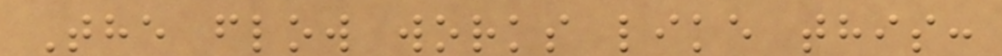The flow works like this:
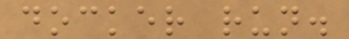docker run.
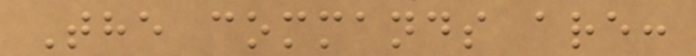The commands are:
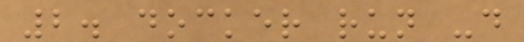2. docker run -d
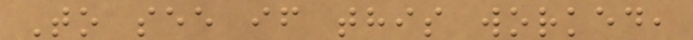To see if this worked,
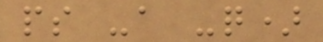ps -a -q)
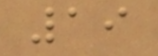19
